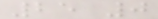25 0
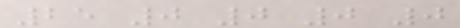25 0 0 0 0
